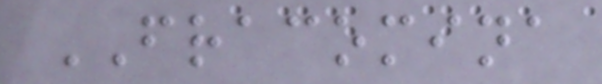FRACOMINA
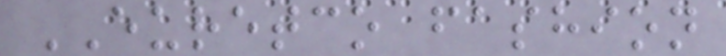EURETCO fashion
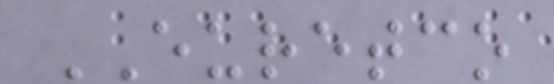EURETCO
